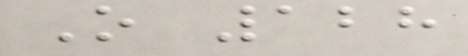O 128
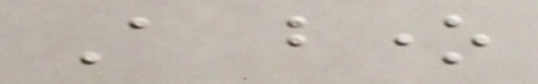A bone
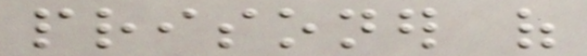prisoner of
